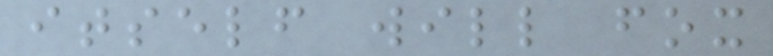itself will fox
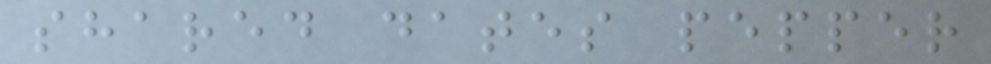shared dates pepper
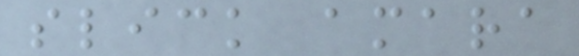slick amara
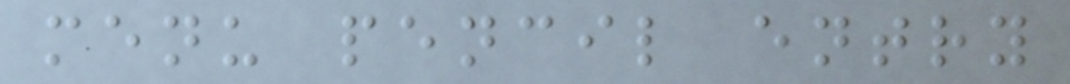menu pencil entry
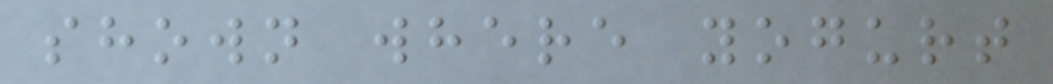shown where yogurt
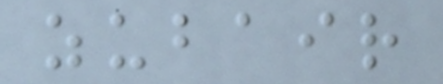zubair
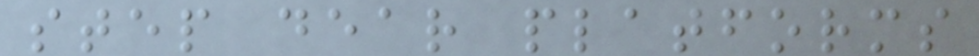step dear platforms
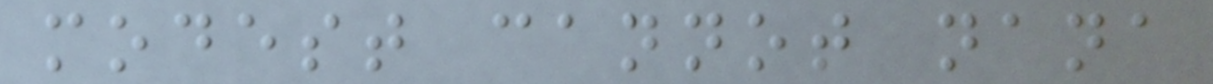modest cannot nana
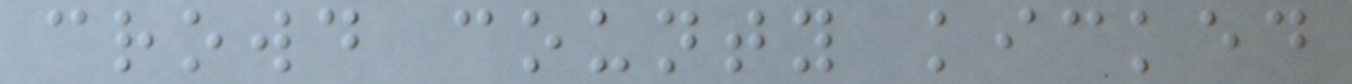crowd county kicked
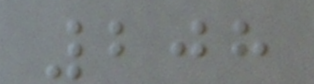208
